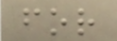for
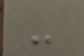-
